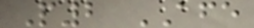P2 AFE
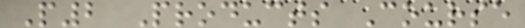P2 Products Course
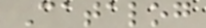Catalog
